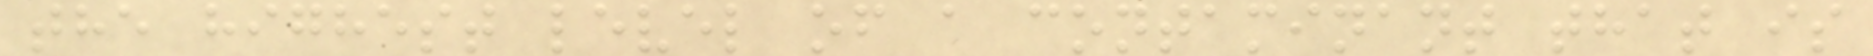the highest level of a contaminant that is
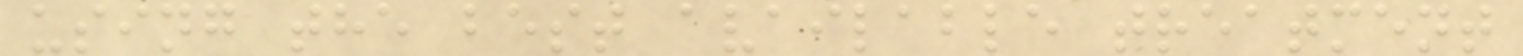using the best available treatment
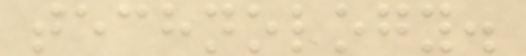technology.
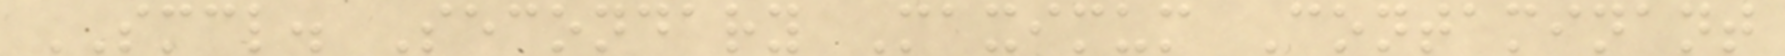SMCL. Secondary Maximum Contaminant
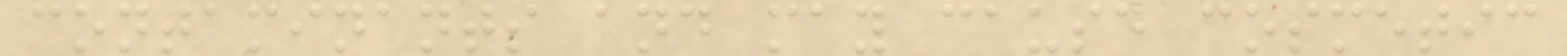contaminants and may cause cosmetic
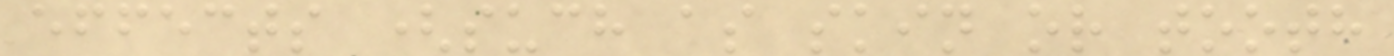effects (such as skin or tooth
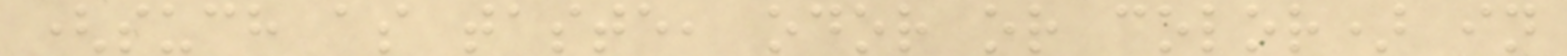(such as taste, odor or color) in
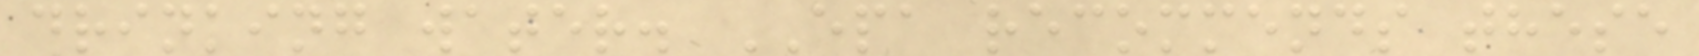drinking water. EPA recommends these
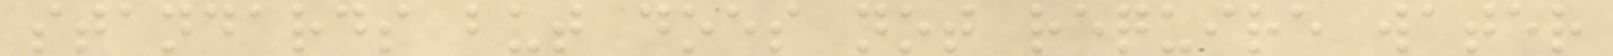standards but does not require water
